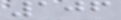106
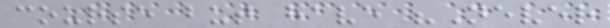course but have "Never
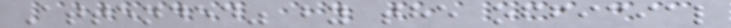Attended" by the official
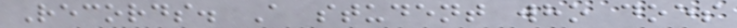Records. A student who does
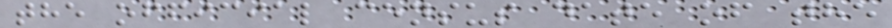the official census date of the
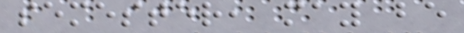semester, may be
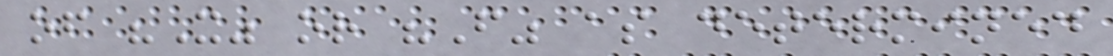of "X" or "F" as determined
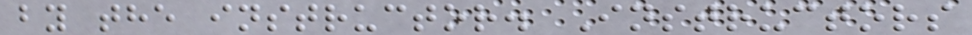by the instructor. Instructors
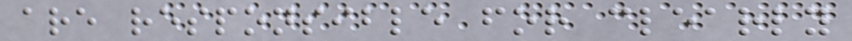are responsible for clearly
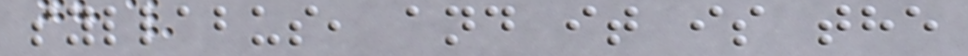syllabus, and it is the
